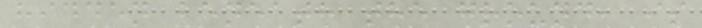hidden beneath the ground, is
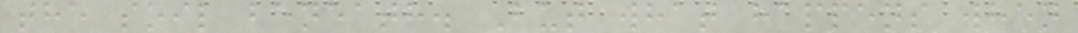the soil beneath. But what happens when
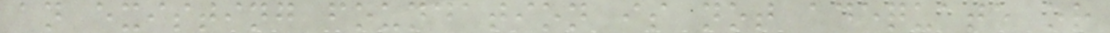an existing foundation is not adequate or
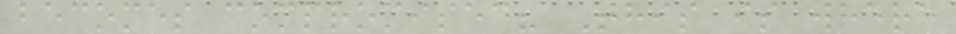becomes compromised? This is where
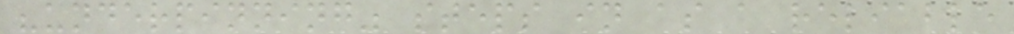"underpinning" steps in as a reliable
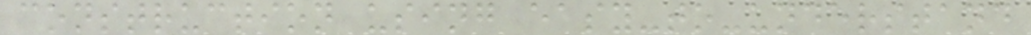construction using easy-to-understand
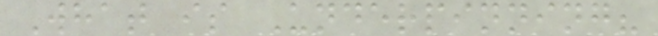What is Underpinning?
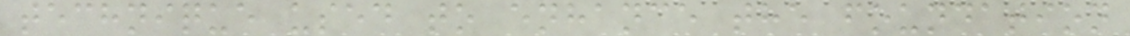technique used to enhance the foundation
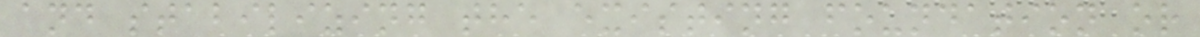and stabilizing the existing foundation or
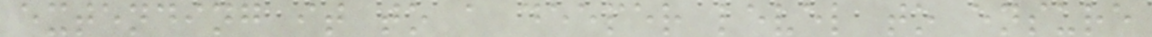extending it to a deeper level to ensure
